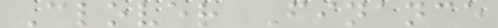Clover Finance
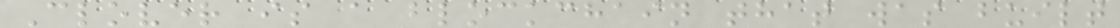Clover is a blockchain that was built
